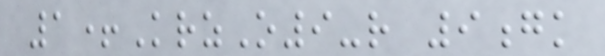1+KrzO9-r 9gk
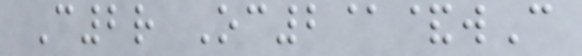C2r Oc2@&wC
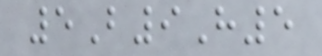5B9H5
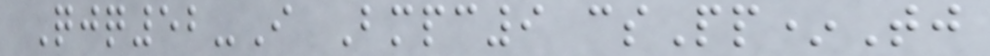Qjq52-I Bmpc9 csPp*Tj
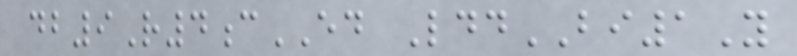db9R4cED LddBI1Y
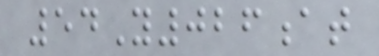54Y026at
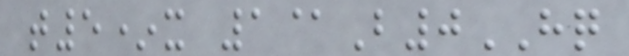t5*x 1@B0HQ
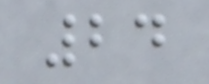24
